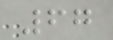67
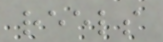reels
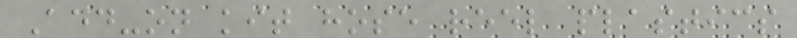Add-on kit hose reel plastics
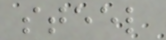steel
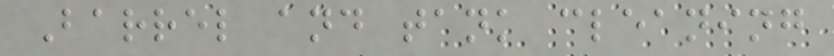Barrel and tank cleaning
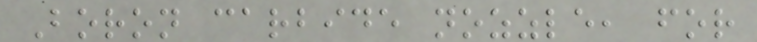Boron carbide nozzle, for
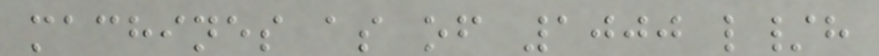machines as of 1000 l/h
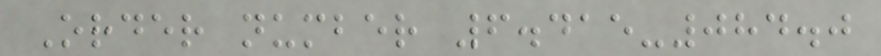Order number 6.415-084.0
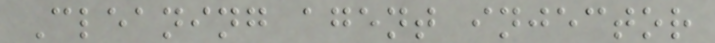Cleaning agent injector
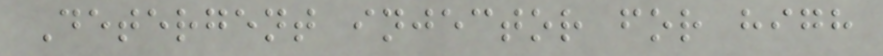Detergent injector for high
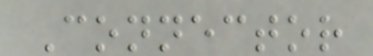Connector
